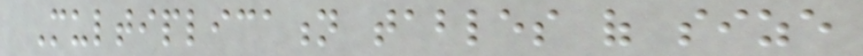Multiplication tables of size
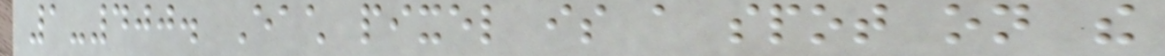1-400. Each pixel is a spot on the
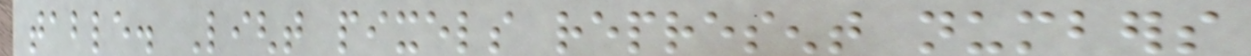table. Light pixels represent numbers
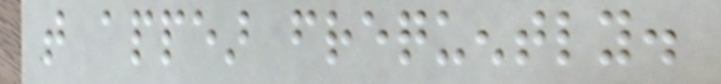that appear frequently.
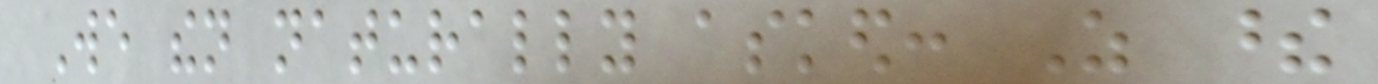We then naturally asked: As these
